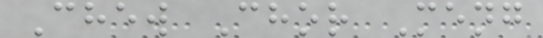Chew Chor Meng
